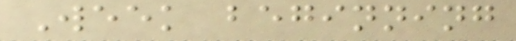Week beginning
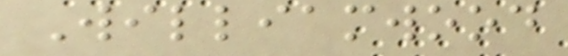Williamwood
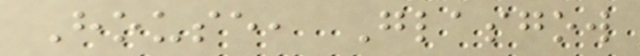House, Glasgow
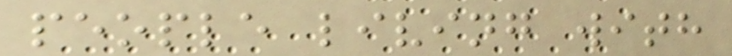people living with
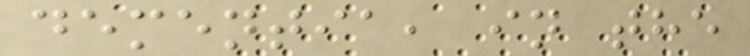dementia, in the
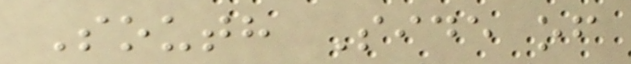South Side of
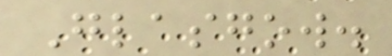Glasgow.
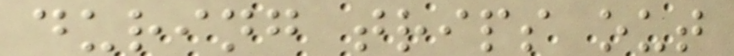during trips out
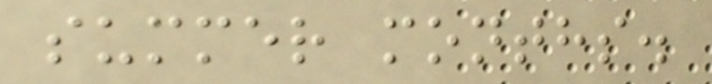summer months.
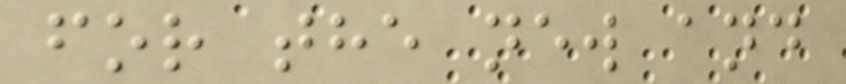for the new and
